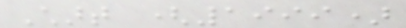Chart (1999)
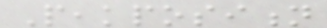Peakposition
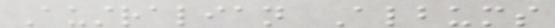Australian Albums
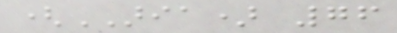(ARIA) 76
